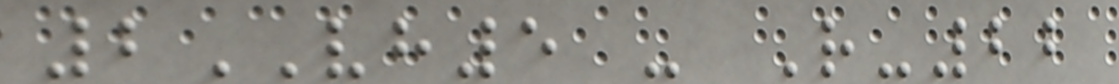2VH5 - R-22
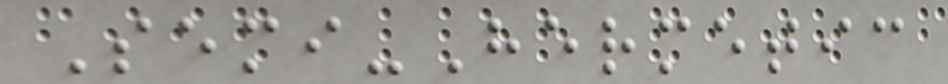Semi-Hermetic
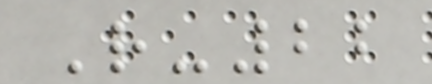R-22
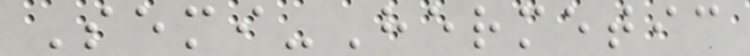Semi-Hermetic
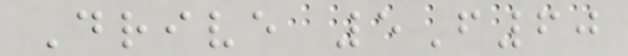Drive 5F60
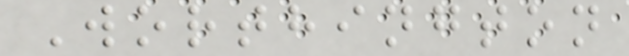Worthington
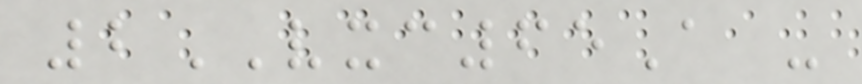2VXC65A -
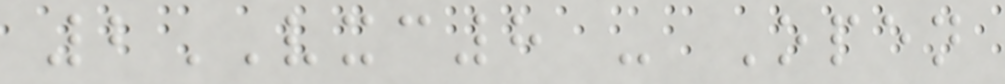2VXC8 - Open
